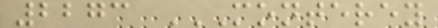2273 MONTEREY
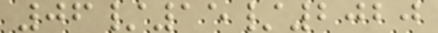06/15/2020
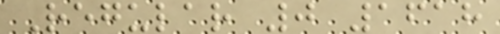Regular 0 1618
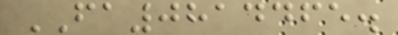FA0814465.
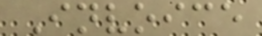Invoice
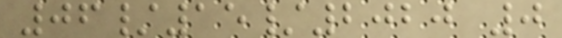06/15/2020 0
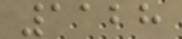1128
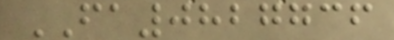FA0827736
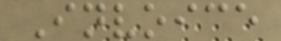Invoice
